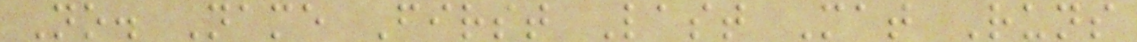No. Name First Last Mat Runs
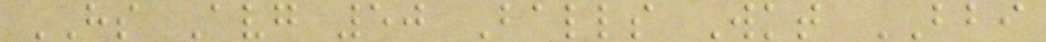HS Avg 50 Balls Wkt BBI
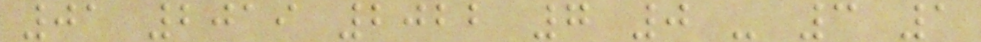01 2019 2022 7 0 - 3 1
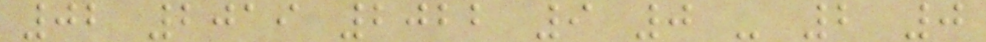02 2019 2022 9 0 - 2 0
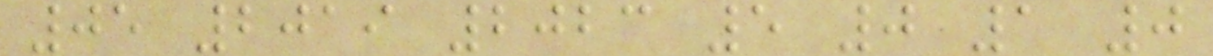05 2019 2023 5 0 1 0
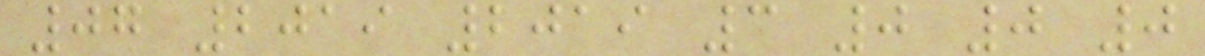07 2019 2019 3 0 0 0
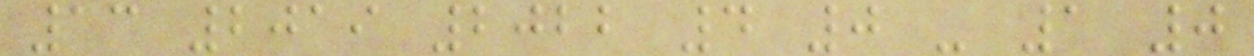13 2019 2022 4 0 - 1 0
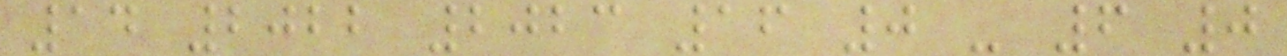14 2022 2023 16 0 - 6 0
